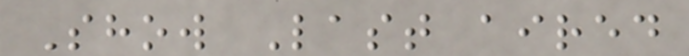Show Last aired
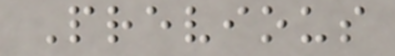Previous
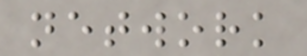network
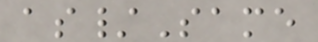as/Same
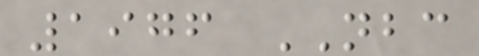1976 NBC
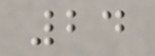24
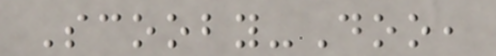Scooby-Doo,
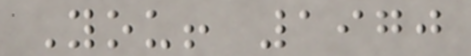You! 1970
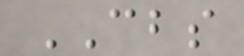CBS
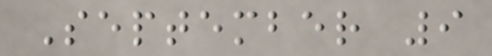September 9
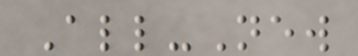All-New
